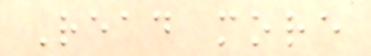Read more
